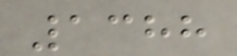1388
